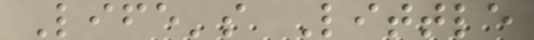Life's Little
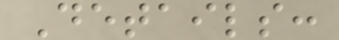Details:
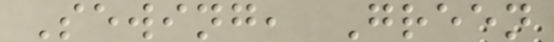Sewing, Green
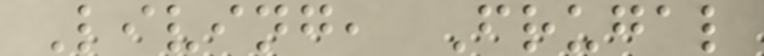Living, Frugal
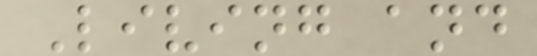Living and
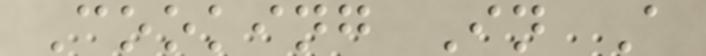Cooking In A
